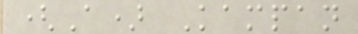(A) Kampan
